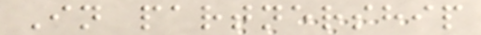In partnership
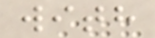with
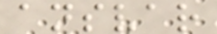ansvar
